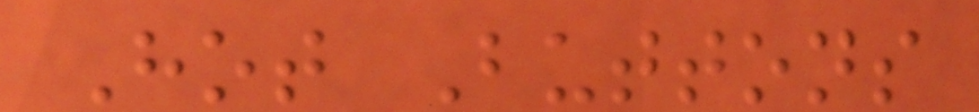Hot Buttons
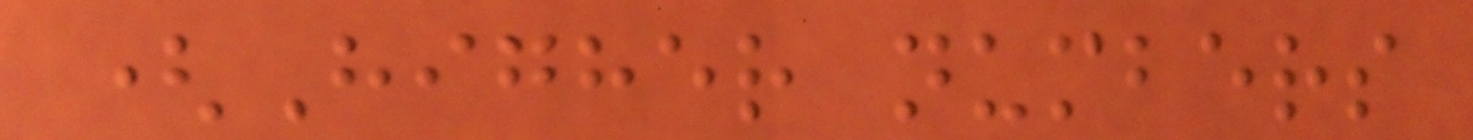(Higher numbers
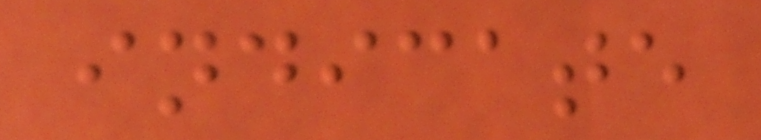indicate
